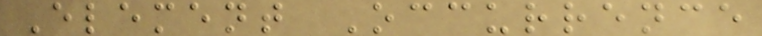Element Occurrence
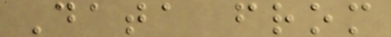Data from
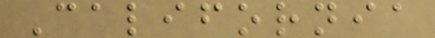California
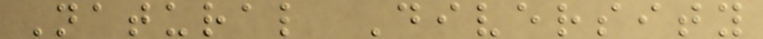Natural Diversity
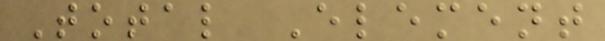Total Element
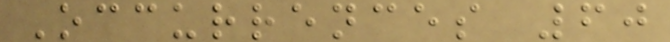Occurrences 60
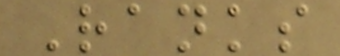Ranks
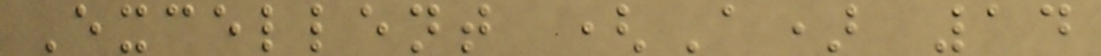Excellent (A) 14
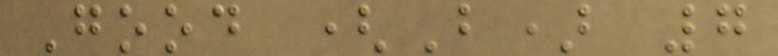Good (B) 7
